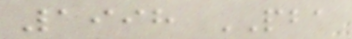1998 PBA
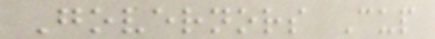Governors Cup
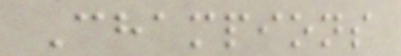Champions
